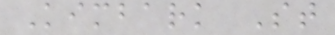Kimbark St
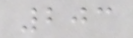203
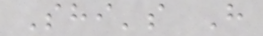Shi's H
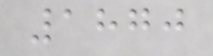1870
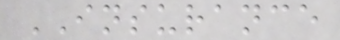INSURANCE
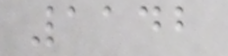1142
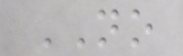NO
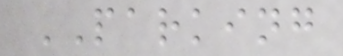PARKING
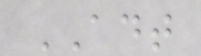ADT
